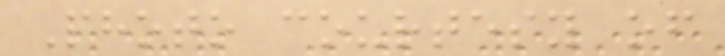Photo courtesy of
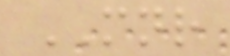MNR
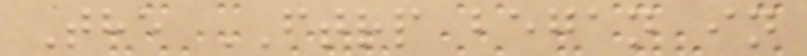The FTRP began in
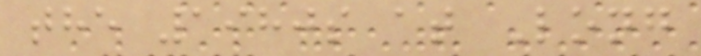the 1980s at Long
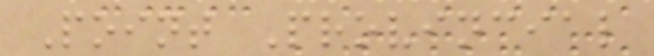Point Provincial
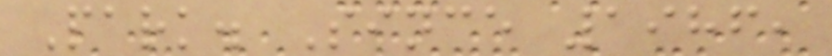Park. Since 1986,
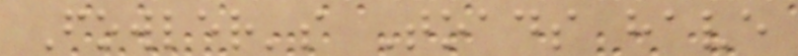Fowler's Toads have
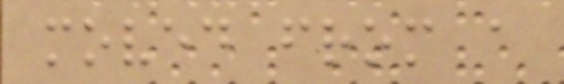moved from a
